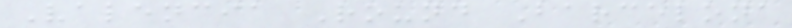Valencia Round Barcelona
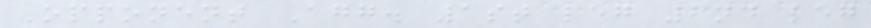Opponent Agg. 1st leg 2nd leg
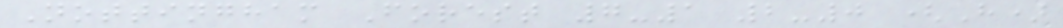Nottingham Forest 7-1 2-0 (H)
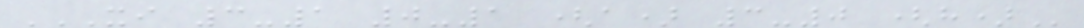XI 3-1 0-1 (A) 3-0 (H)
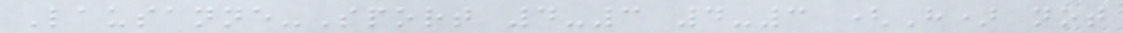Lausanne-Sport 4-3 4-3 (H) not
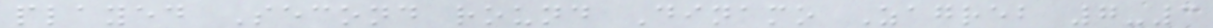played Second round Dinamo Zagreb 7-3
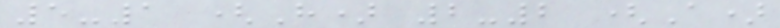5-1 (H) 2-2 (A)
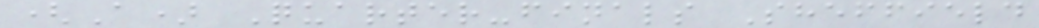(A) Quarter-finals Sheffield
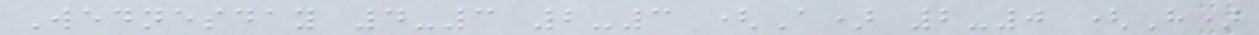Wednesday 4-3 2-3 (A) 2-0 (H)
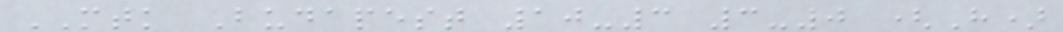MTK Budapest 10-3 3-0 (H)
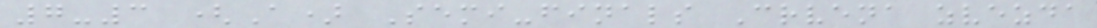7-3 (A) Semi-finals Crvena zvezda
